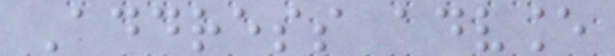Address advance
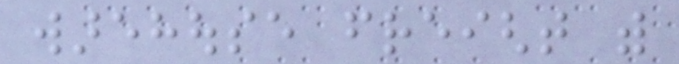warehouse freight with
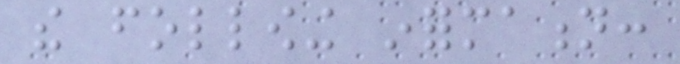the following information:
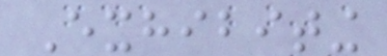Exhibiting
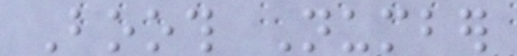Booth Number
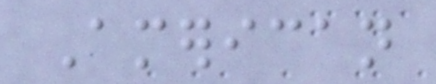American
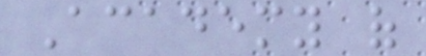Academy of
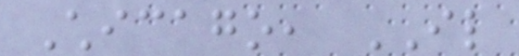Chicago, IL
